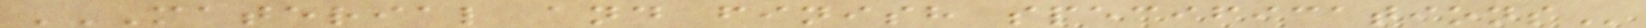MATERIAL AND FINISH SPECIFICATIONS
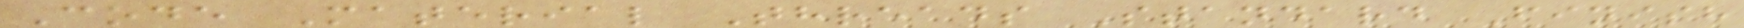Code Material Threads Standard Finish
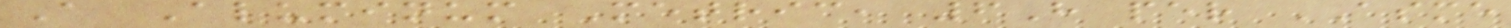A Aluminum Metric, 6H per ASME
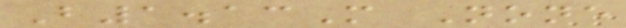B1.13M None
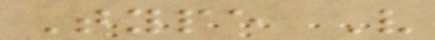Type V
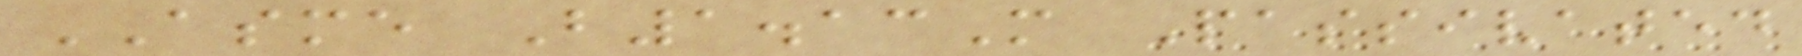ASME B1.13M Passivated
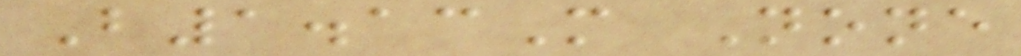B1.13M None
